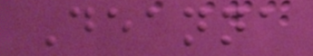Deanna
